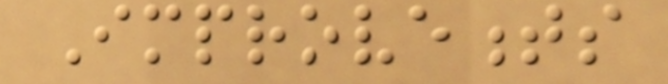Improvements
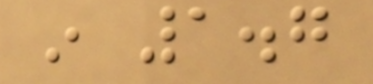in 1.7
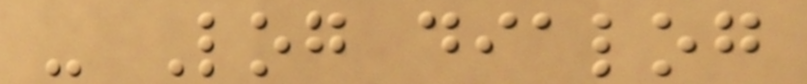- Log dialog
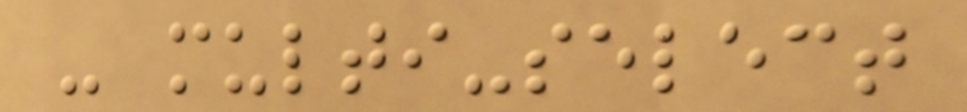- multi-select
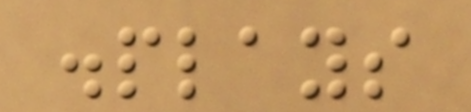displays
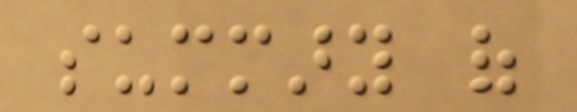summary of
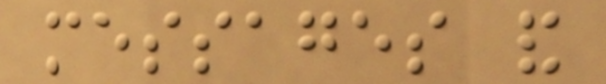messages and
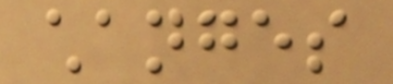changes
